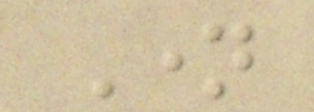Name
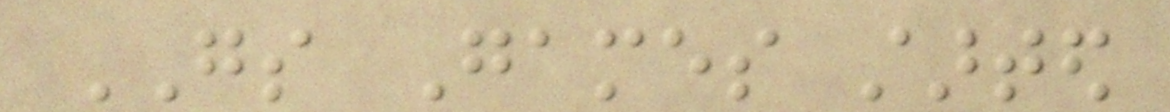GS Games started
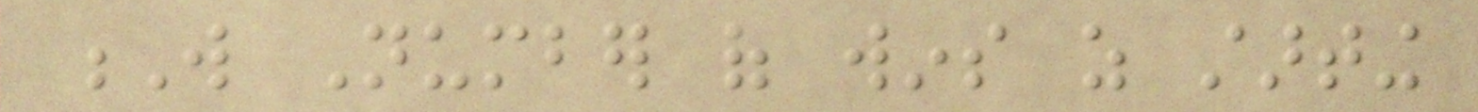W Number of wins as starting
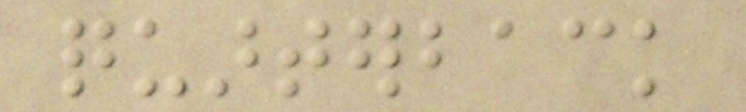quarterback
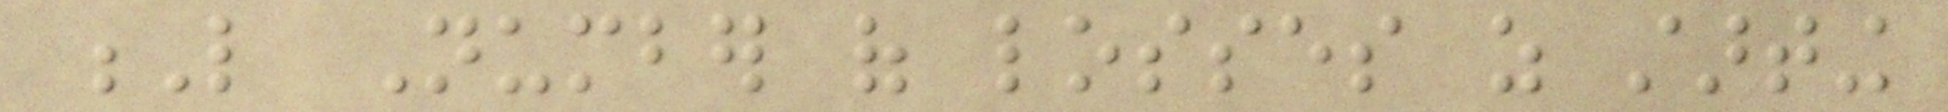L Number of losses as starting
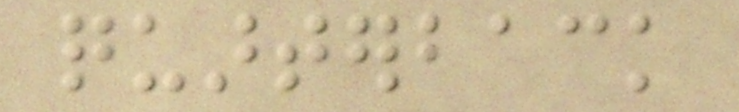quarterback
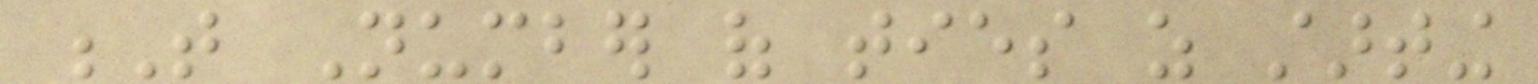T Number of ties as starting
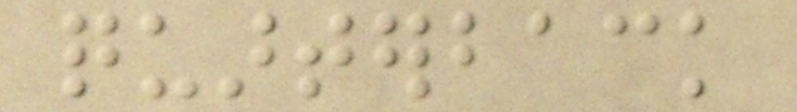quarterback
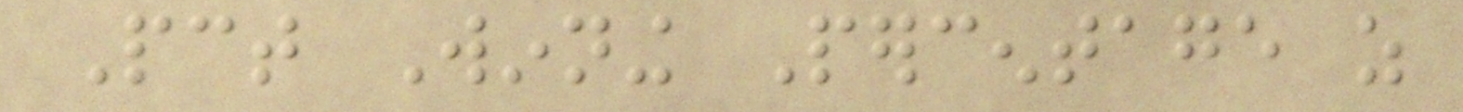Pct Winning Percentage as
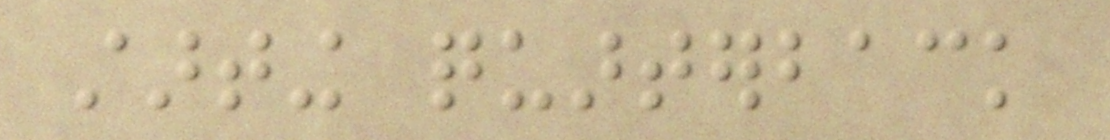starting quarterback
